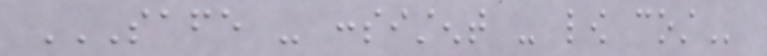SAFE - CONSISTENT - LOW COST
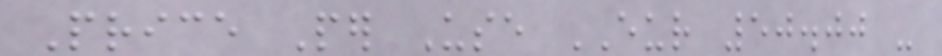Price Per Use EUR 50.00 -
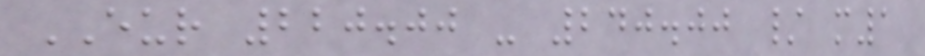EUR 220.00 - 240.00 / m1
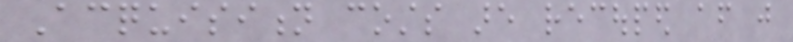Acquisition costs are recouped after just
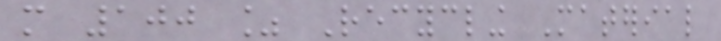more 100 % Recycling Material
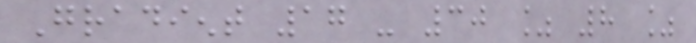Gradient 17 - 30 % 8 %
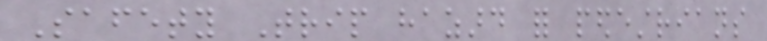Safety Trip hazard for pedestrians
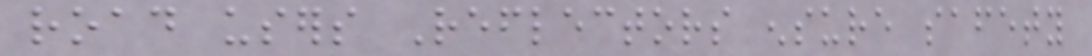road users Reflectors ensure safety
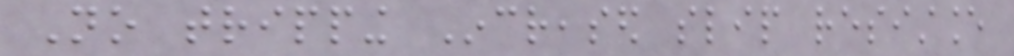No tripping Increased slip resistance
